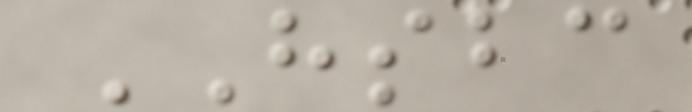HSBC
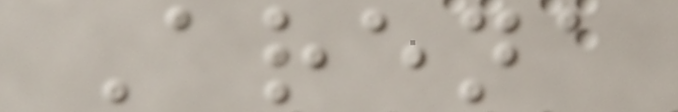Arena
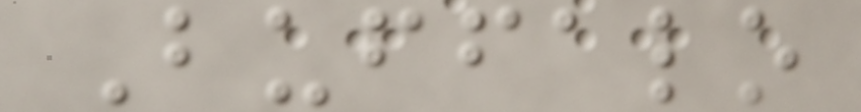Buffalo
